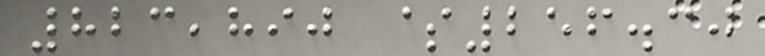823,890 $256.30
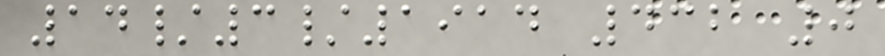14/3/1914 432 0
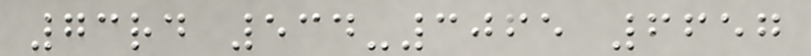73rd 534-3065 6657
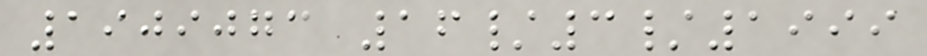1909073 16/3/1999
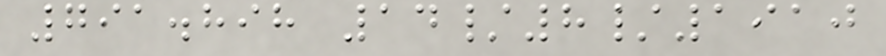791.898 14/8/1910
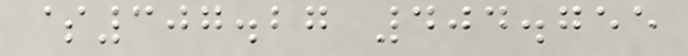$307.27 404.755
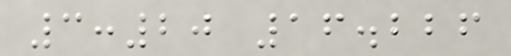3:20 16.226
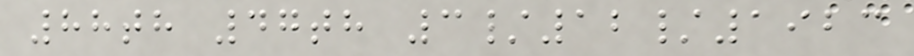88th 47th 3/12/1923
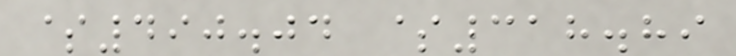$490.04 $318.89
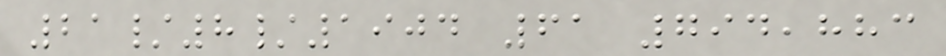21/8/1904 61 794,883
